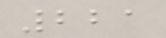221
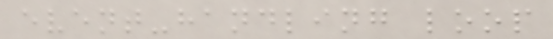event-handling loop
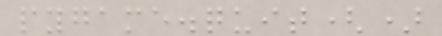pygame.quit()
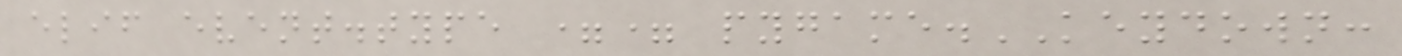elif event.type == pygame.KEYDOWN:
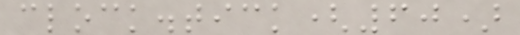clock.tick(60)
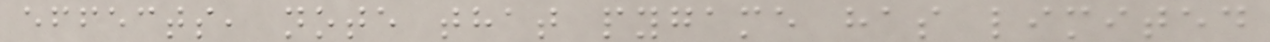effects, note that pygame has limited
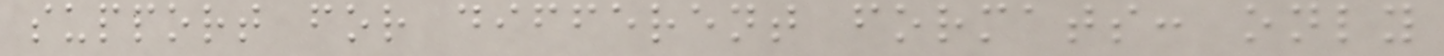support for different formats: only
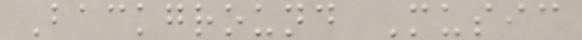Background Music
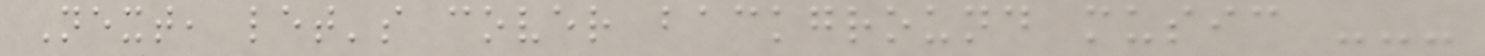Next, let's cover background music ---
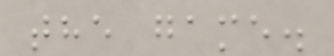the game.
